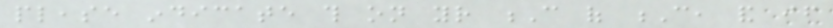please indicate this on your C of C, and if
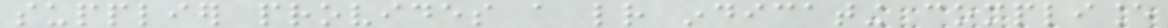supplier provides a letter indicating compliance
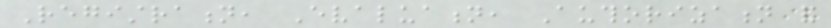Registration, Evaluation, Authorization and
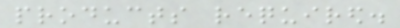products required.
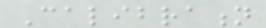Calibration
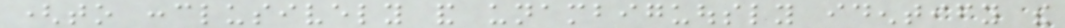(to conclusively and unambiguously identify the
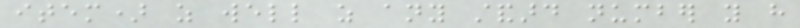item) as well as any standard number you have
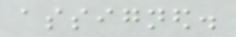assigned.
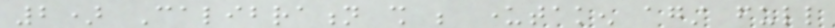2) Calibration shall be undertaken against full
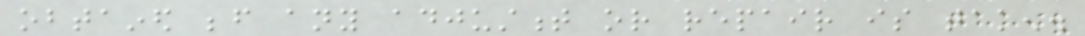obtained before any adjustment or repair is taken.
